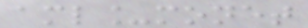aml_monet
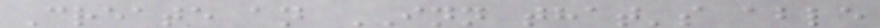Create an INN that's able
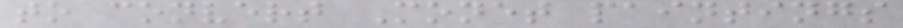to convert Monet paintings
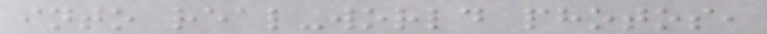into real-world photos,
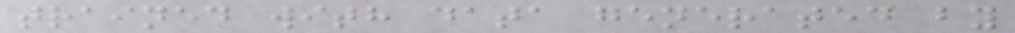trained with data generated by
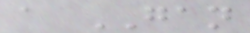a GAN
